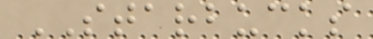STARBUCKS
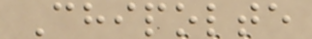Chipolte
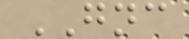GNC
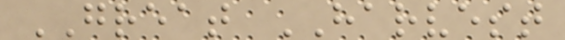GREAT HARVEST
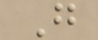G
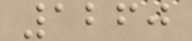1260
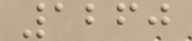1260
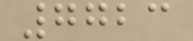7723
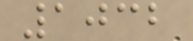1032
